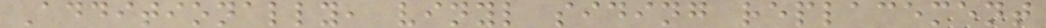Additionally, vinyl siding replacement
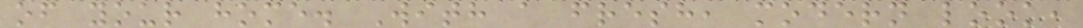of your home. With a fresh, modern look,
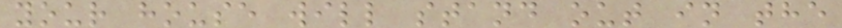your house will stand out in the
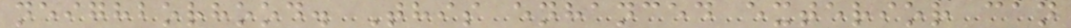neighborhood. This enhanced exterior can
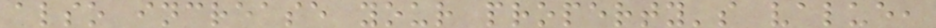also increase your property's value,
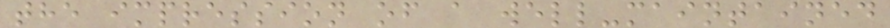the impression of a well-maintained
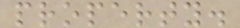property.
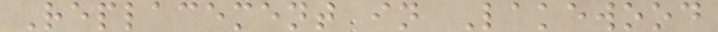Replacement in Lakewood
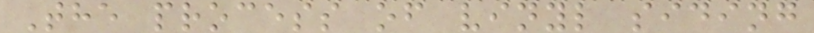The process of vinyl siding
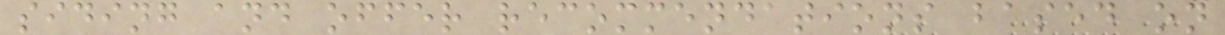siding and offer recommendations based on
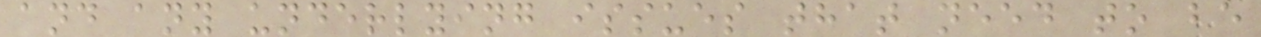and any underlying issues that need to be
